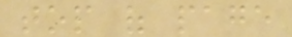top of page
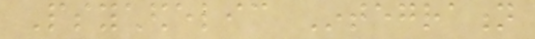Psychedelic Integration
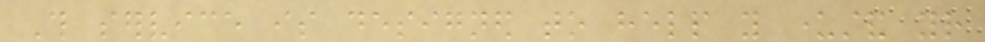This service is designed to help you understand your
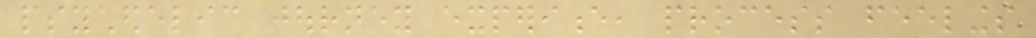psychedelic journey experience, process feelings
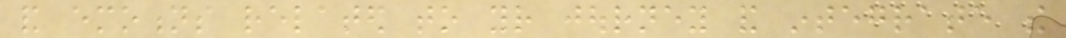and emotions related to your journey and integrate the
